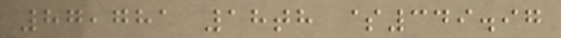87,781 18th $349.97
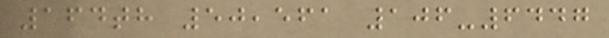164th 50,561 106-6447
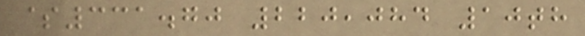$331.70 220,084 10th
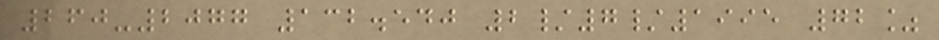260-2077 132.540 2/7/1995 72%
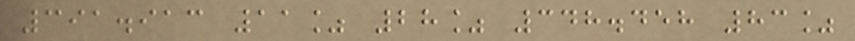391.913 11% 28% 348.458 83%
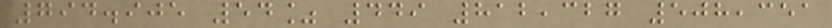794.905 54% 449 812,327 508,351
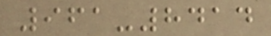961-8414
